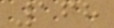168
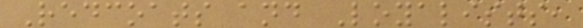Redcoats and Loyalists,
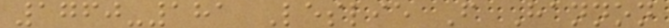1760-181 Leslie F Hannon
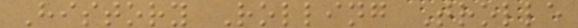History Rolling Trolle
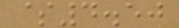$4.50
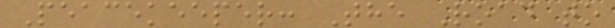Peacekeeper: The Road to
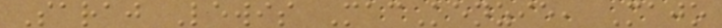Saraj Lewis MacKenzie, Majo
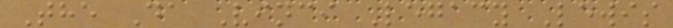The Da Vinci Legacy Lewis
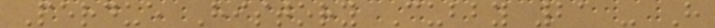Perdue History Cubby 21 - H
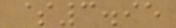$3.95
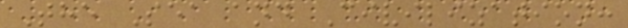The Sea and Civilization:
